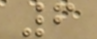6
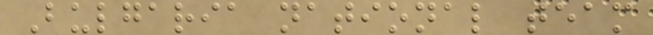Bulgaria national team
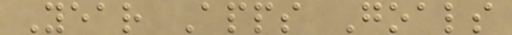Year Apps Goals
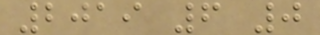2019 6 0
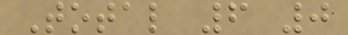Total 6 0
